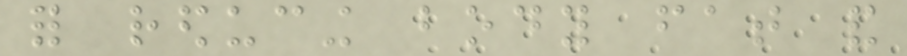for reducing body fat and
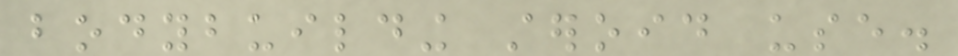bodybuilding steroid use.
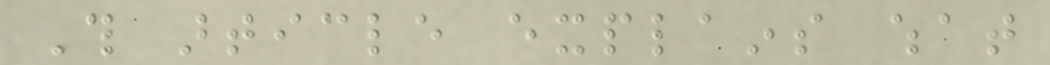This article explains what
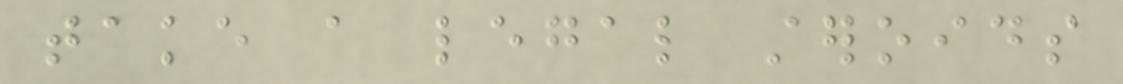take a legal steroids
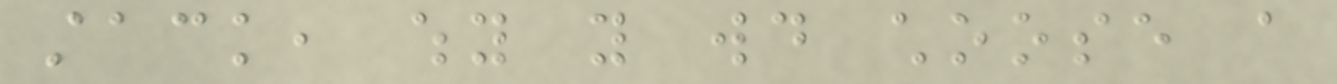stack, why you would choose a
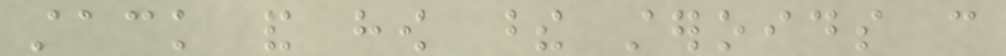stack and how these steroids can
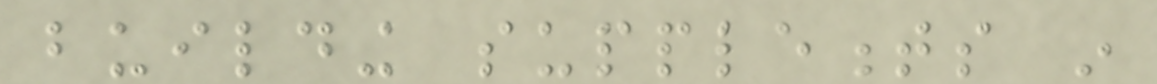building supplements in
